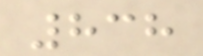838
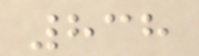838
